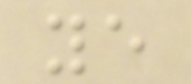ye
